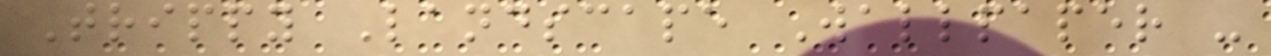Trippy Landscape Wallpaper -
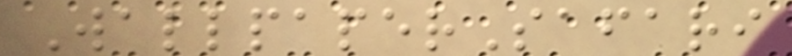WallpaperSafari
